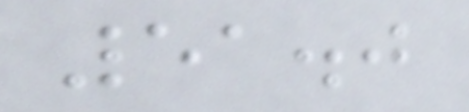51.0
